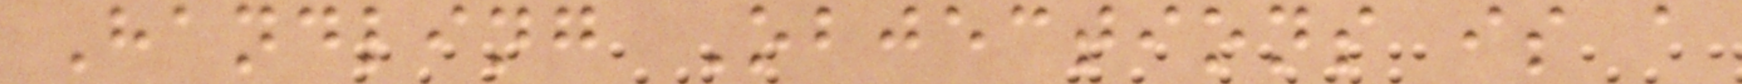Handling Objections is a
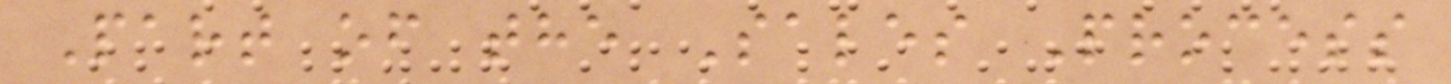Part of the Sales Process
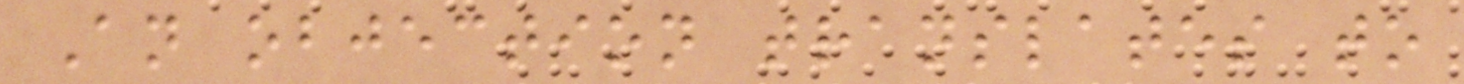An objection translates to
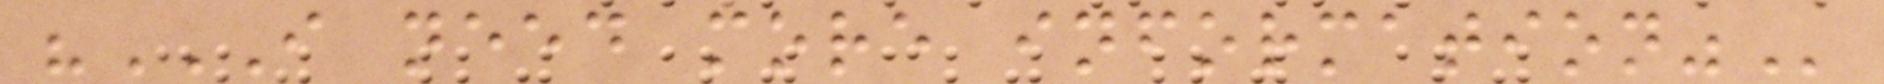"I NEED MORE INFORMATION"
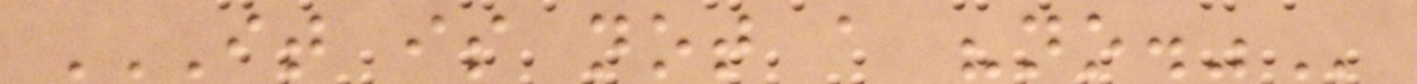IT IS NOT A "NO."
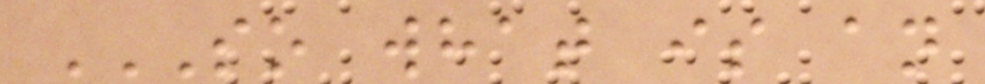SO WHAT IS AN
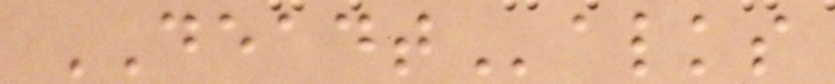DEADTalks
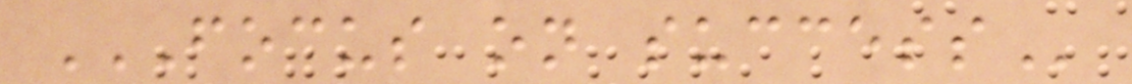FOCUS ON SUCCESS
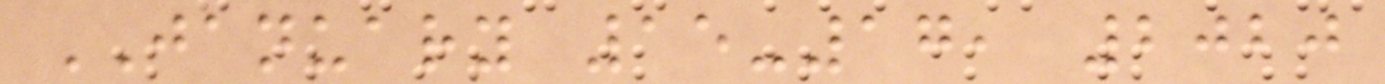JANUARY 15-17, 2020
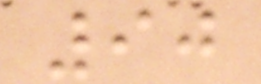90
